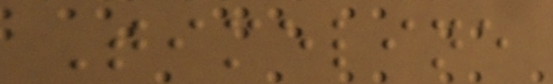Timeline
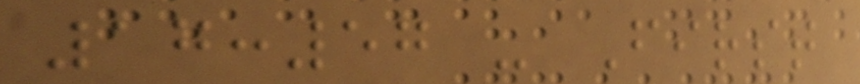17:57 - First
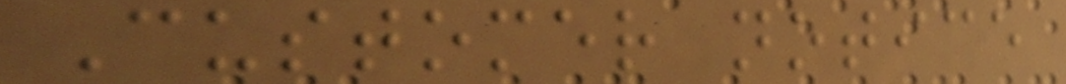Customer notice
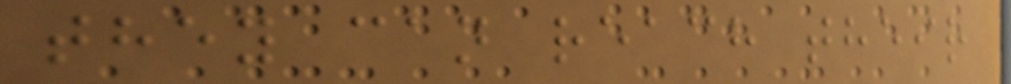they can reach their
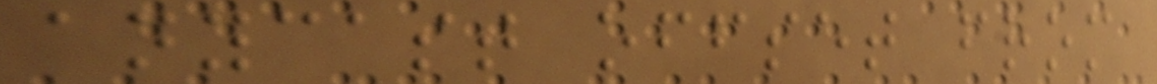anycast offset from
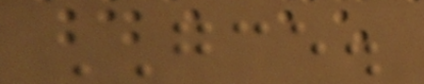GCE.
